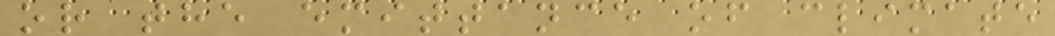or the emittance of climate
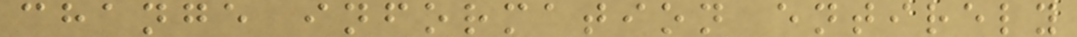change information entirely
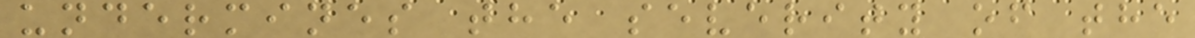undermines the severity of the
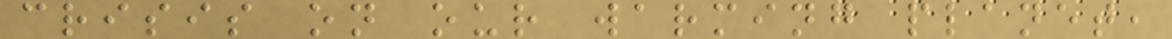crisis on our warming planet,
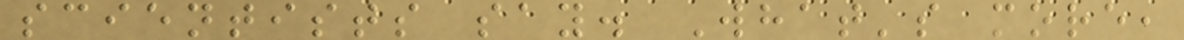scientists say. What's more,
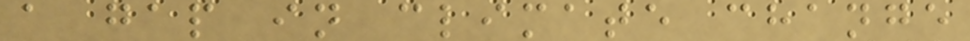a gap in climate change
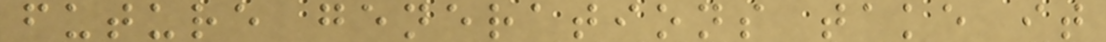future generations take it
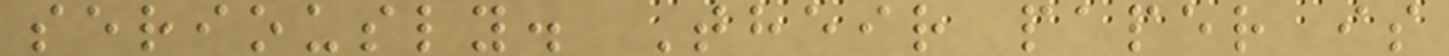seriously. Their paper is
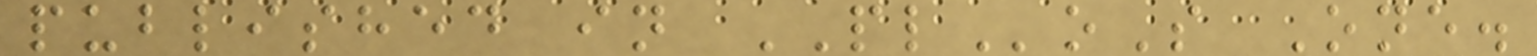published in PLoS One.
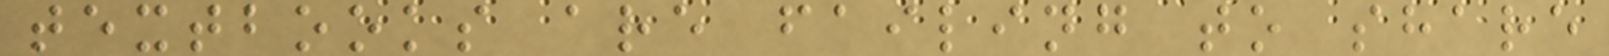textbooks are failing to share
